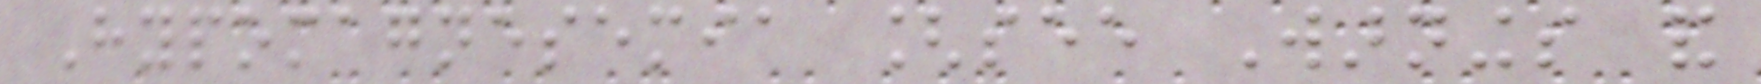Hypomagnesemia [see Warnings and
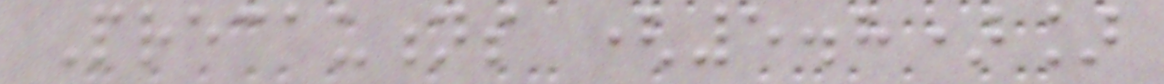Precautions (5.8)]
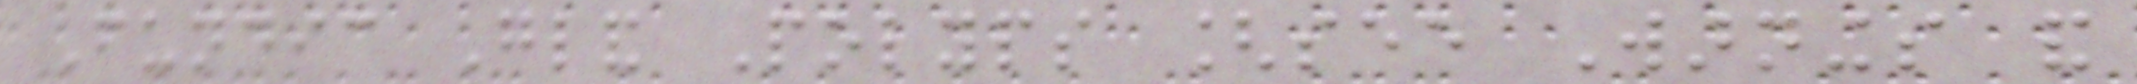Fundic Gland Polyps [see Warnings and
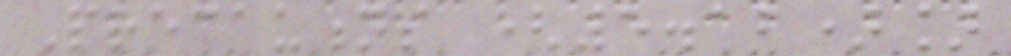Precautions (5.12)]
